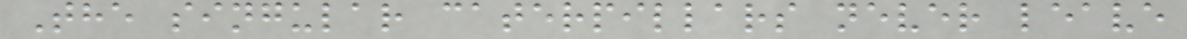The singular caterpillars never leave
